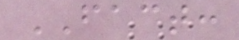FACT:
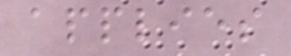applies
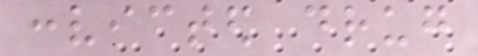convicted drug
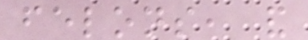felons, and
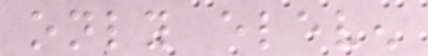only eleven
